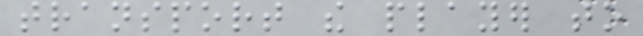transport the player to
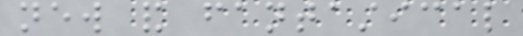new and fantastical
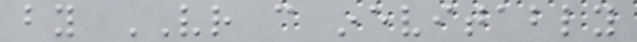by VR can inevitably
